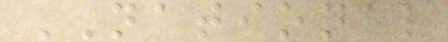NATIONAL
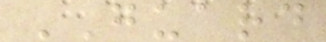GUARD
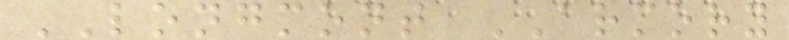LONGMONT ARMORY
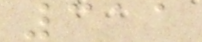311
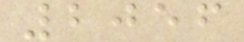2056
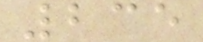235
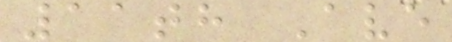11th Ave
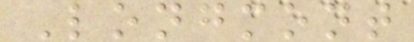Longmont
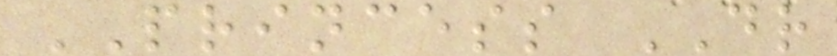PRINCESS DR
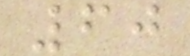60
